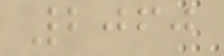2060
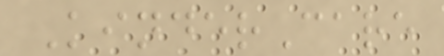KinderCare
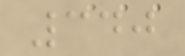340
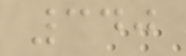340
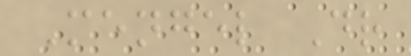Mengel Dr
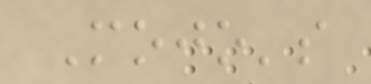Mojo's
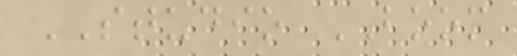STUDIO BOOM
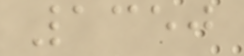1350
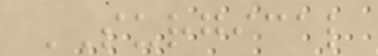SURGICAL
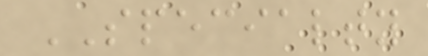SPECIALTY
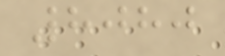8080
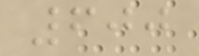600
